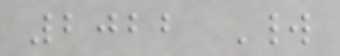2022 World
